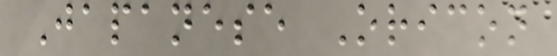Japanese Oricon
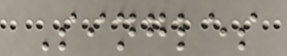Singles
